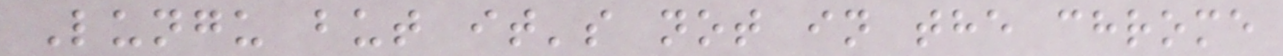Lungu but it's not in the chrome
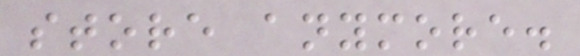store anymore.
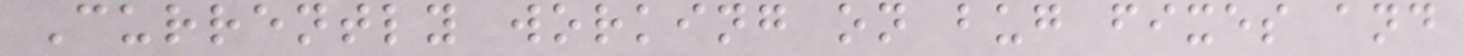Currently working on bug fixes and
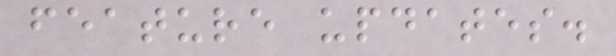feature updates.
